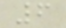6
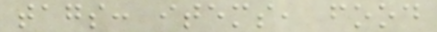tags: items, food
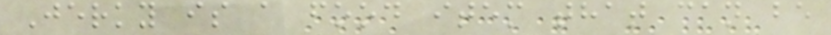Jerky is a food item that can be
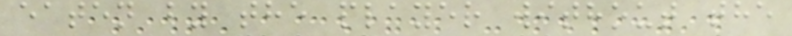eaten by the player without the
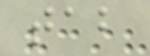tab
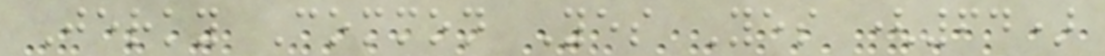Jerky Common Yes Yes (64)
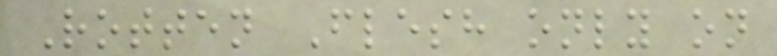Rotten Flesh only on
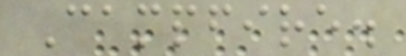Campfire.
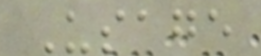Usage
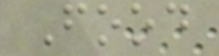Food
